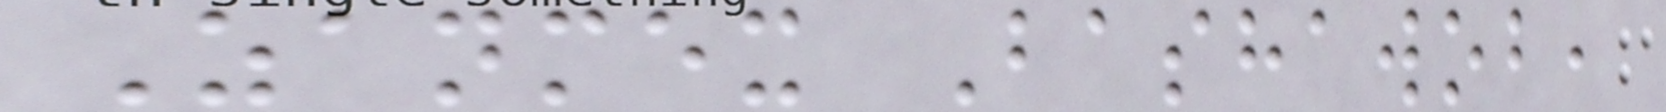Zanmex Bashawob,
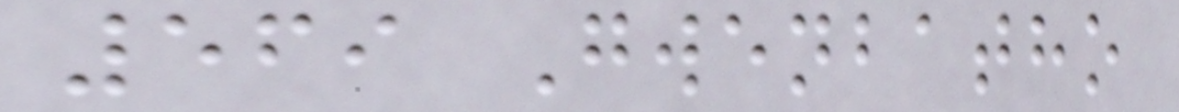569 Gwenbatho
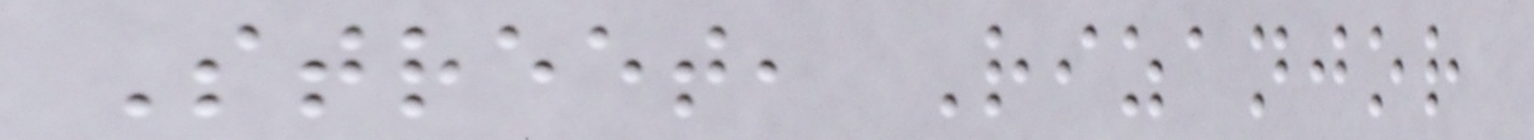Street, Rizanjor
